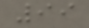99
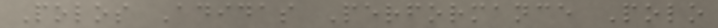Polos Adidas Performance Polo
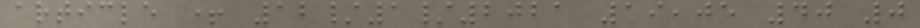article + 12/1/2021 19,05 40 0
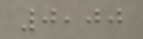0,00
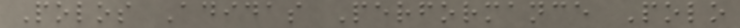Polos Adidas Performance Polo
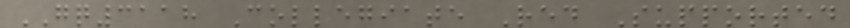GQ3118 Collegiate Red Supported
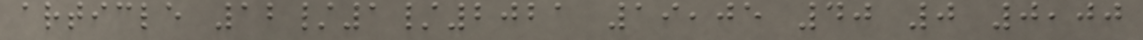article 12/1/2021 19,05 40 0 0,00
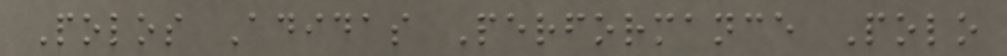Polos Adidas Performance Polo
